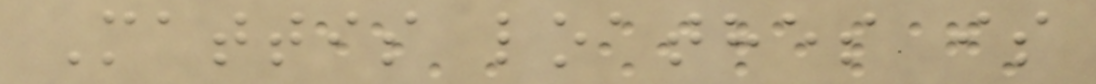Mattis loathes is
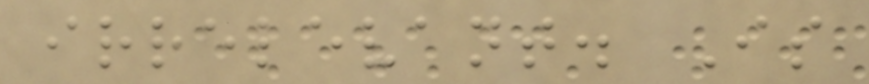irrelevant. Is
